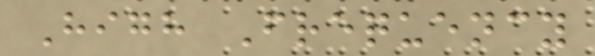High Frequency
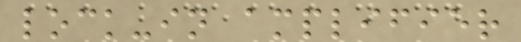lock-in amplifier
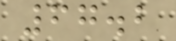67.2
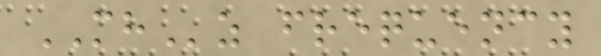MHz frequency
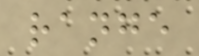range
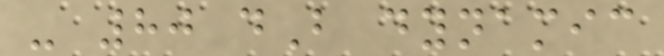- 80 dB dynamic
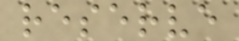reserve
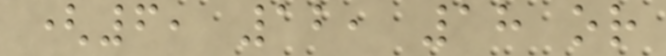(6, 12, 18 or
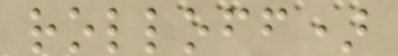rolloff)
